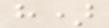h)
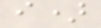i)
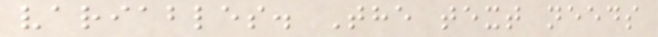variables. The text needs
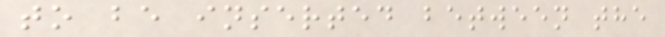to be inserted between the
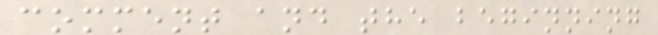comment and the beginning
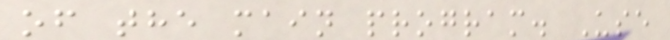of the main program. Use
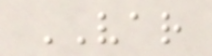VAR
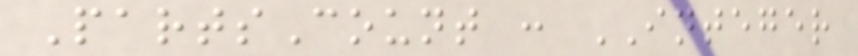PartsCount : INTEGER
